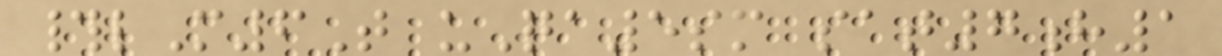#lM6T uQa5sm sat7h1
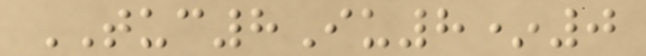TUC8Iu8*0
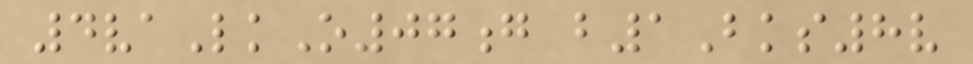4vaLkO07g b1Bks8v
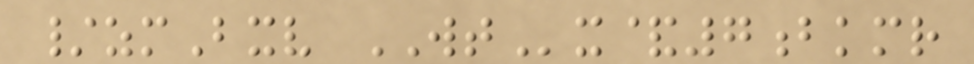/zmBxv WTx&7bkmr
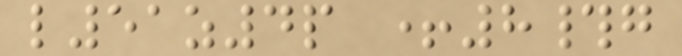l51z4p +8#g
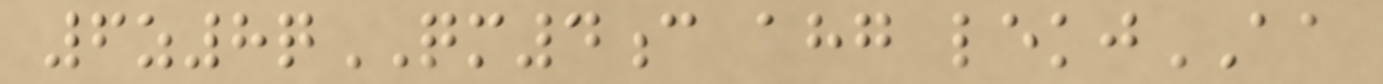6z8qQM4c ahg lekjAA
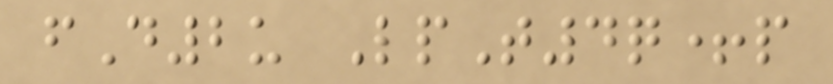fD2u LpT4q+p
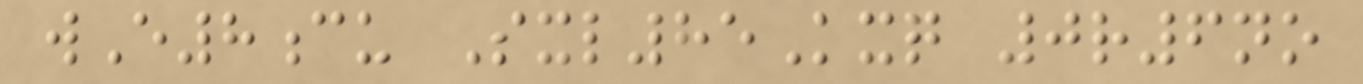wE8cu Sxl85Kxq 0r6no
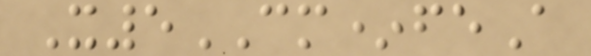X5CM*feA
